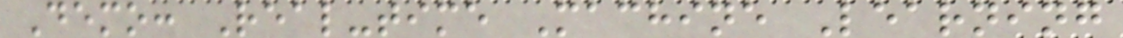Demo: Real-time Machine Learning
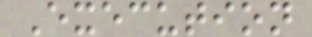Execution
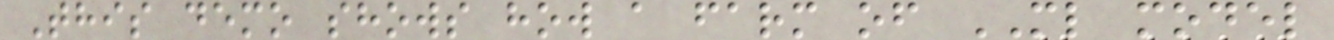This demo shows how a farm of ML model
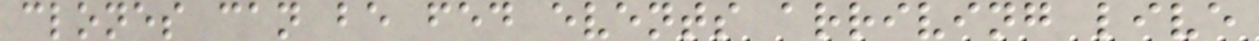clones can be fed events arriving live
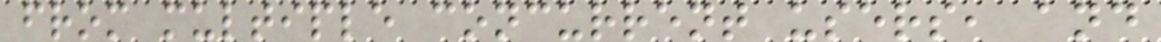from multiple concurrent users, and
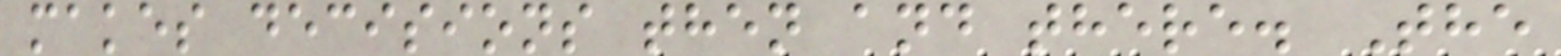makes decisions then and there. The
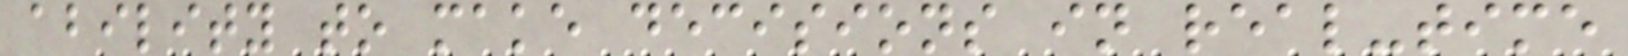ability to make decisions in real-time
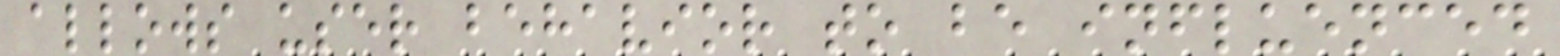allows user behavior to be influenced
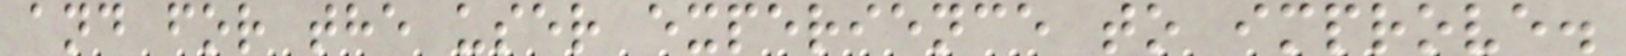and for the user experience to improve.
